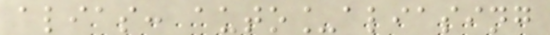alias: auto_aliasing
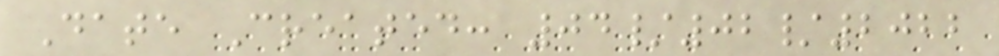Date Created: 04/02/2022
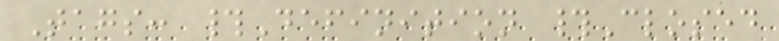Tags: #Definition #Closed
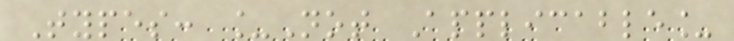Types: _Not Applicable_
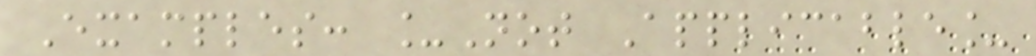Examples: _Not Applicable_
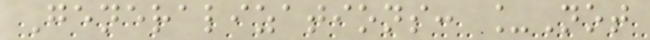Generalizations: _Not
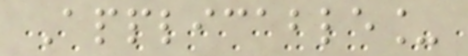Applicable_
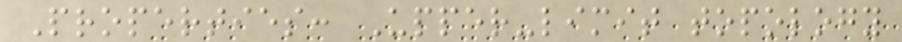Properties: Upper-limit topology
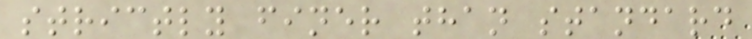strictly finer than standard
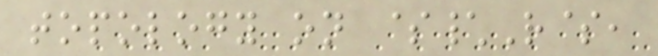topology on $\R$,
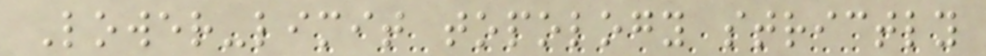Lower-limit topology strictly
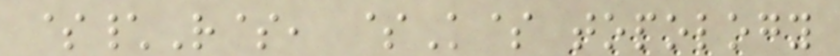$\R$, $K$ topology
